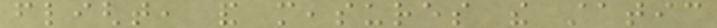flight, and measures the static
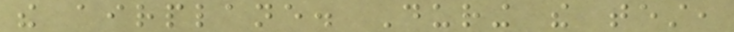the airplane. During the test,
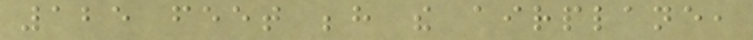125 feet behind the airplane,
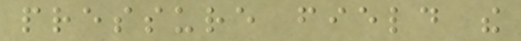pressure field the
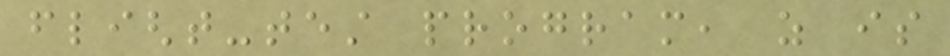flight-test program, as is
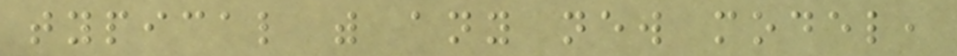typical with any new model,
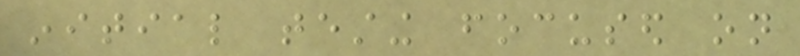initial testing focused on
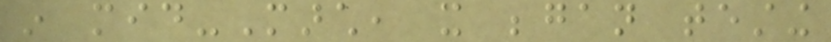in mid-March, it began testing
